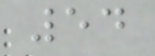54
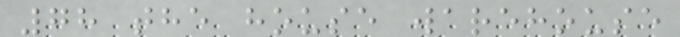78 the house warehouse
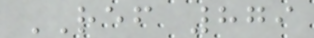REF 879
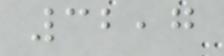32,7
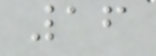16
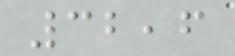32,6
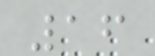16
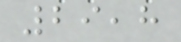29,8
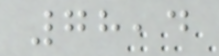78,4
